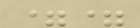==
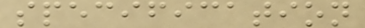specification
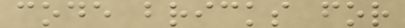code bricks for
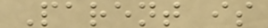Parent is
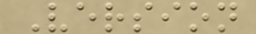Version
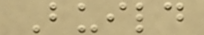Build
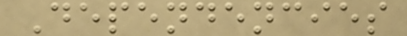Dependencies
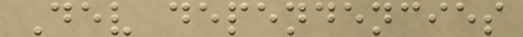Dev dependencies
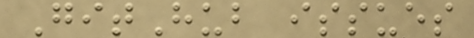GitHub issues
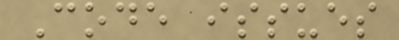Code issues
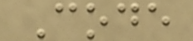Code
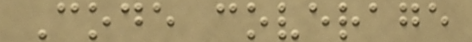Code coverage
